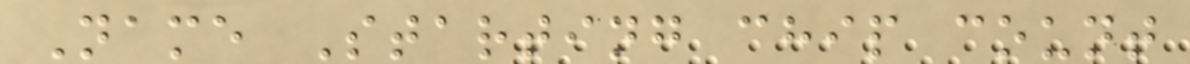Name Starting chip count
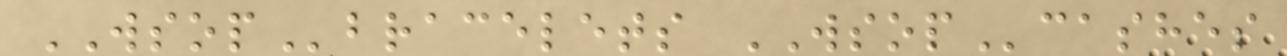WSOPbracelets WSOPcashes
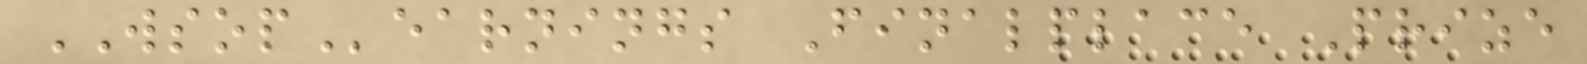WSOPearnings Finalplace Prize
